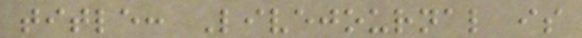title: Livejournal is
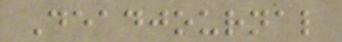Deadjournal
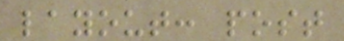layout: post
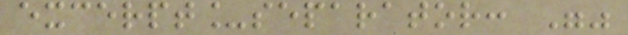excerpt_separator: ""
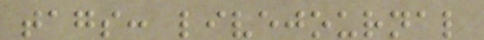tags: livejournal
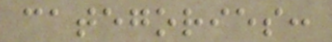categories:
